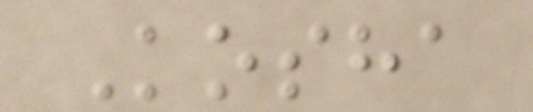Kosha
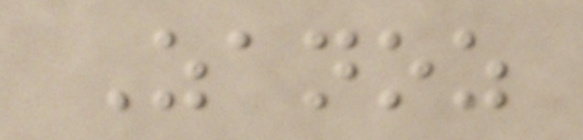Zanoz
